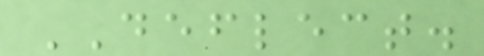DEFLECT.
